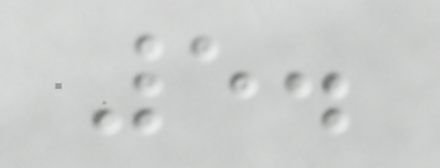5.
